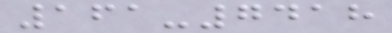161-7418
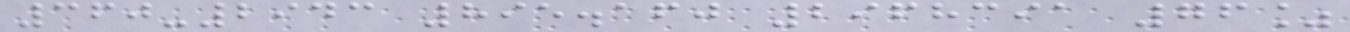360-2943 895.160 2968391 76%
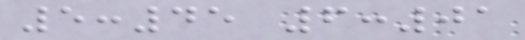5:45 6:01
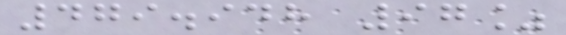479.948 97%
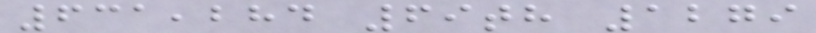631,284 69th 1279
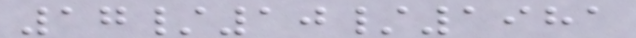17/10/1981
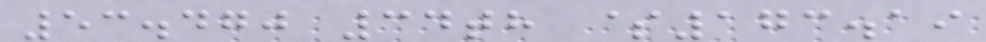53.470 34th $173.19
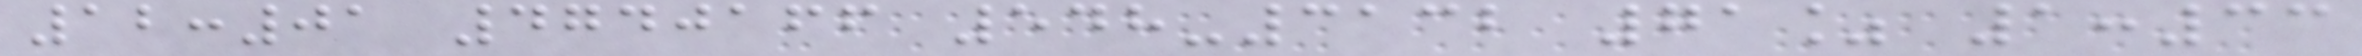12:01 4740166 548-3132 71% 1:33
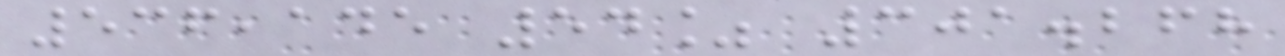536,145 54% 301.268
